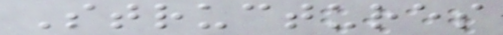Structures
